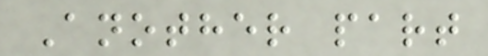Another part
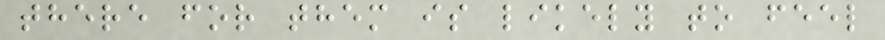there for them is likely to feel
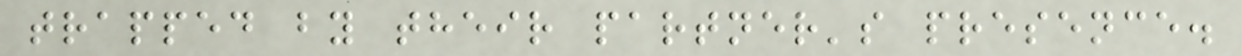trapped by their partner's presence.
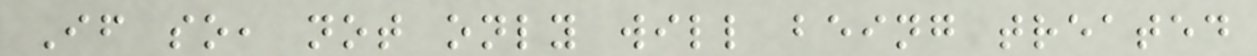If so, not only will being treated
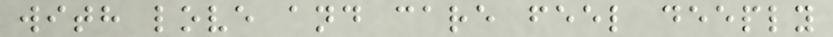with love and care feel deeply
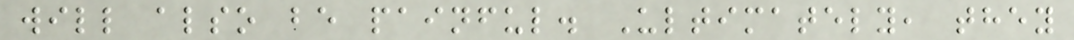will also be painful. Ultimately, they
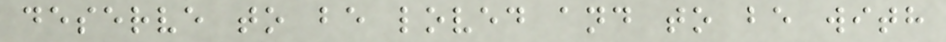deserve to be loved and to be with
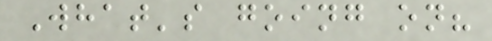What's going on?
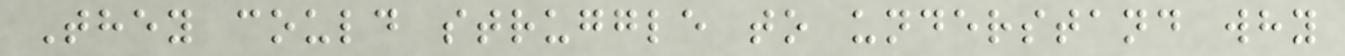They could struggle to understand why
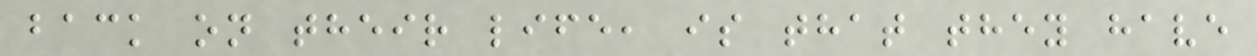back on their life, is that they have
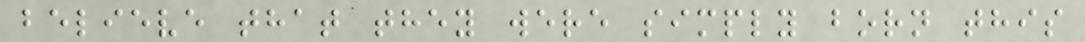believe that they were simply born this
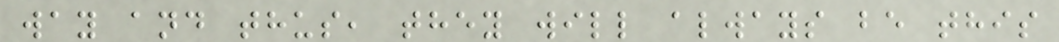way and thus, they will always be this
